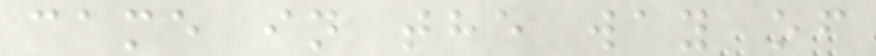came in the way of
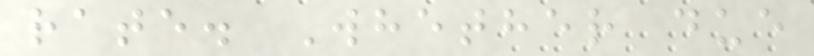rate. Whether due
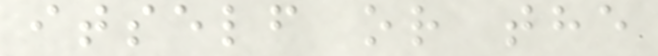itself or the
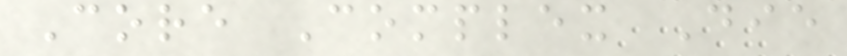Core Complex Die
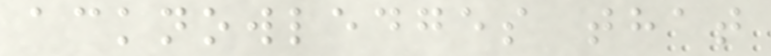acknowledges that
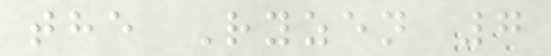the Ryzen 7
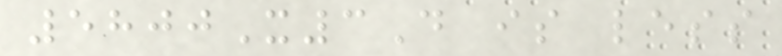5800X3D is less
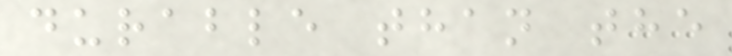durable than the
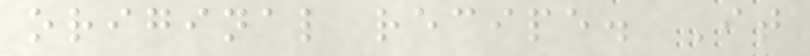original recipe. It
